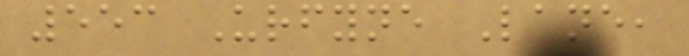553 Urfyne Lane,
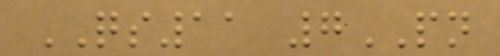QS11 7PN
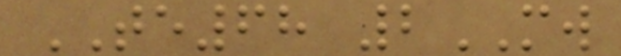TE68 2MW
